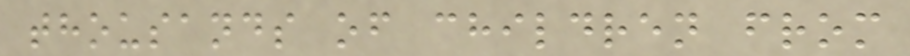thousands of children from
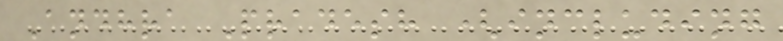Andhra Pradesh (including
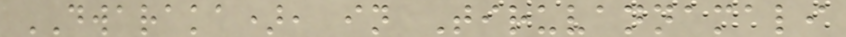DWARAKA), in Tiruvannamali
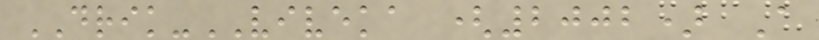DRIK-VIVEKA (2002) A
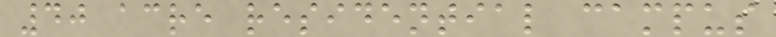40 acre residential campus
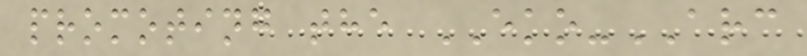promoting the EKO-ARC
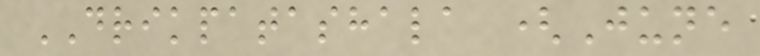DRIKPATASHALA (June
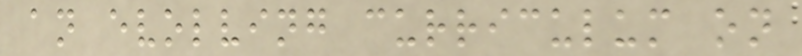an evolving curriculum on
